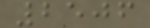2506
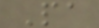Pa
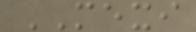MEXI
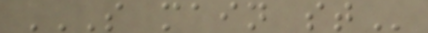S MAIN ST
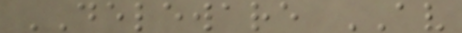DELEWARE AV
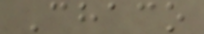Chaco
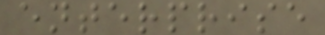enterprise
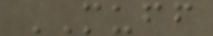MUFF
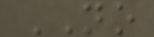NO
